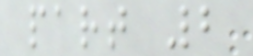part 2
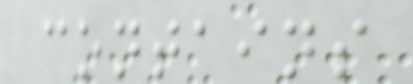contains
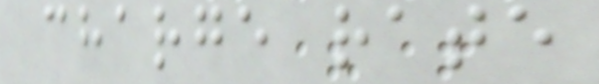charge rate
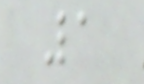1
